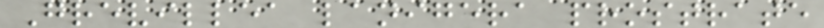Grevillea lanigera prostrate
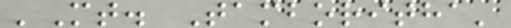'Mt. Tamboritha'
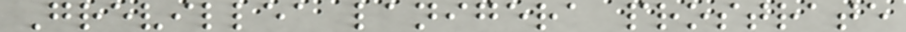Grevillea lanigera prostrate
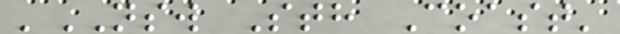'NSW Sth Coast'
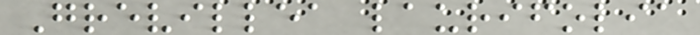Grevillea laurifolia
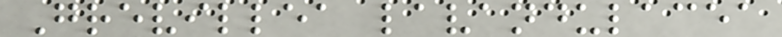Grevillea lavandulacea
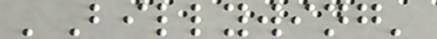'Billywing'
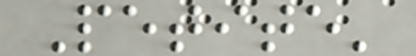Petite'
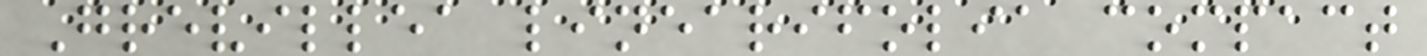Grevillea linearifolia compact
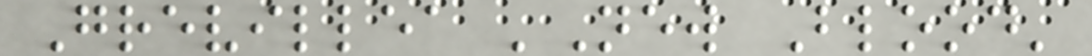Grevillea 'New Blood'
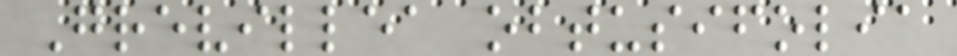Grevillea obtusifolia
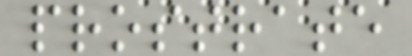prostrate
